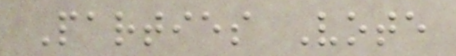Parties Vote
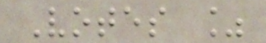Votes %
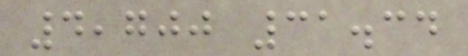4,700 31.34
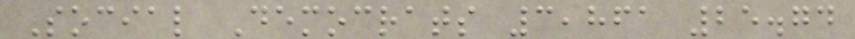Social Democrats 3,861 25.74
